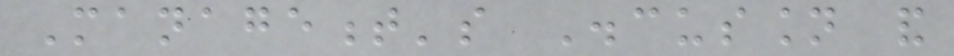Management's Discussion and
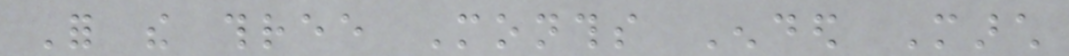For the three Months Ended March
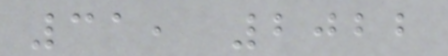31, 2022
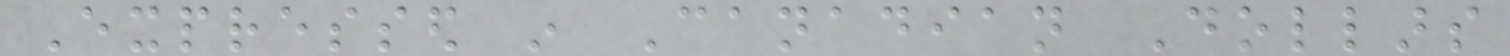Expressed in Canadian Dollars
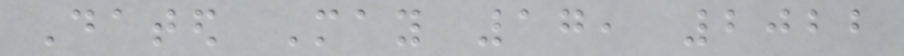Dated May 17, 2022
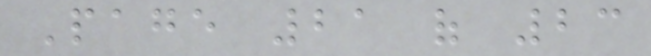Page 21 of 23
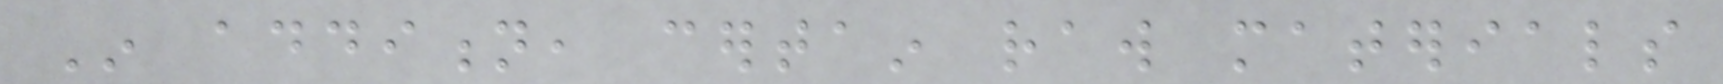In addition, certain raw materials
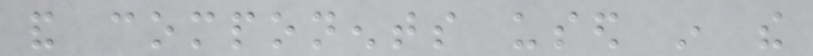and components used in the
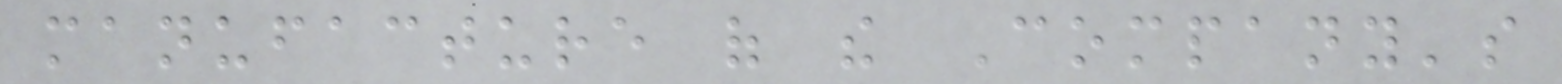manufacture of the Company's
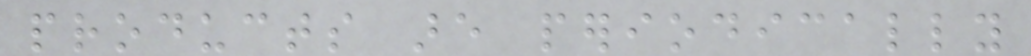products are periodically
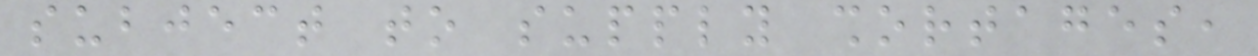subject to supply shortages,
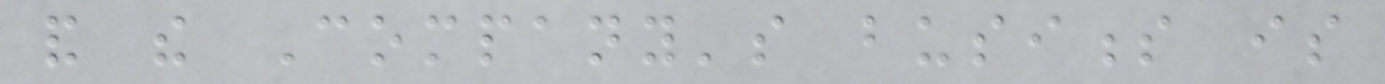and the Company's business is
